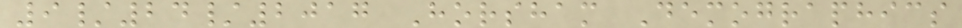9/24/2017 Horsham Demographics
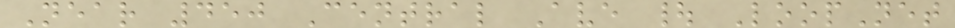Near 450 Central Ave | LoopNet
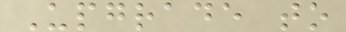Upgrade to
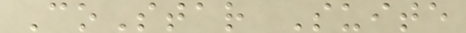CoStar Suite
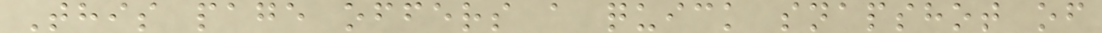This page offers a quick snapshot of
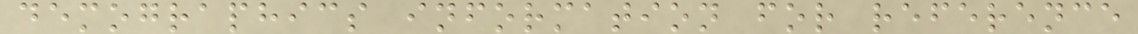demographics information for reference
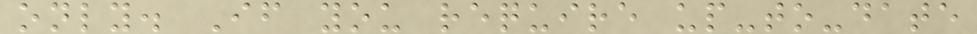only. If you require up-to-date
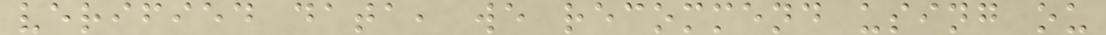verified data, we recommend using ou
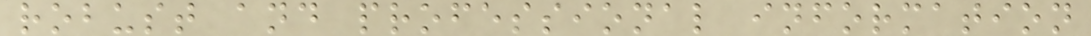robust and professional information
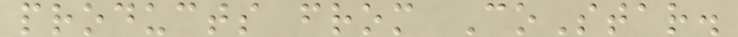products from CoStar.
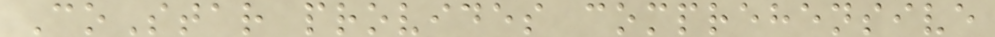CoStar provides comprehensive
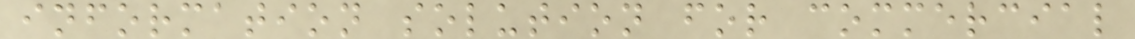information solution for commercial
